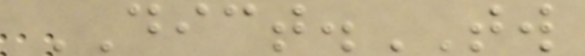DICT.TW
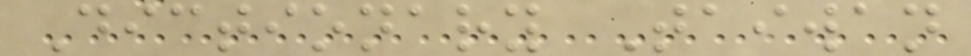Dictionary Taiwan
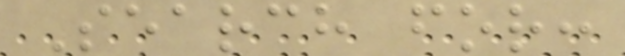Search for:
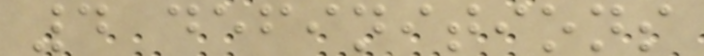4 definitions
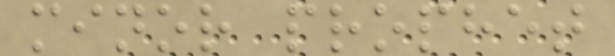minor prophet
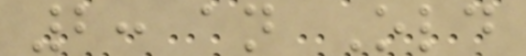2: an Old
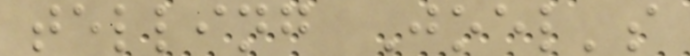telling Joel's
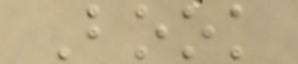Book
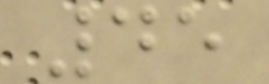45
